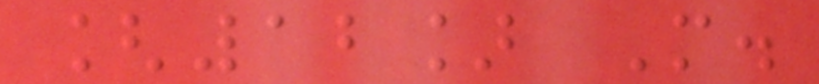[12] M.
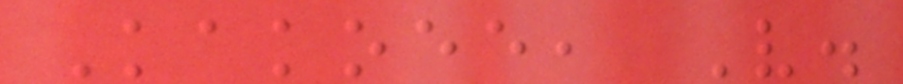Kakoee, V.
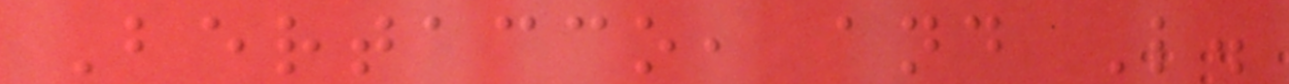Bertacco, and L.
